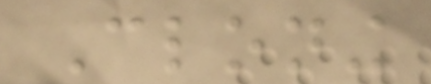Cloning
